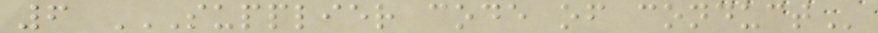6 SUPPLIER CODE OF CONDUCT
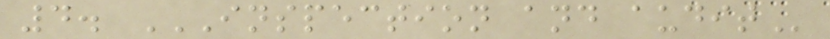4. INSPECTION AND AUDIT
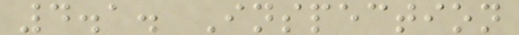4.1. Inspection
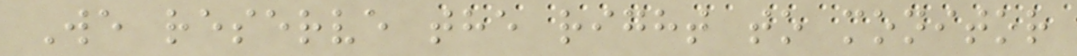We reserve the right to monitor
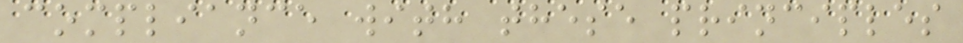compliance with these principles
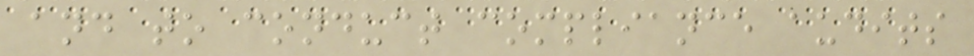and to conduct compliance audits
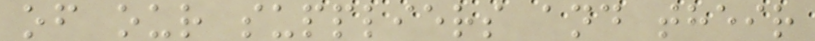of our suppliers and their
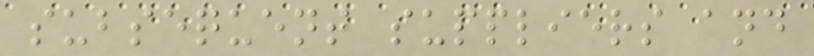subsequent suppliers and
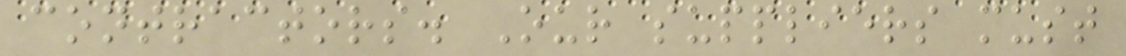contractors. Our suppliers must
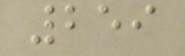259
